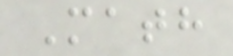Math
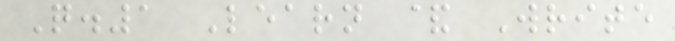Q.1 Learn & Write
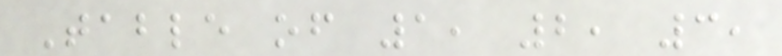Table of 1, 2, 3,
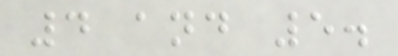4 and 5.
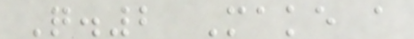Q.2 Make a
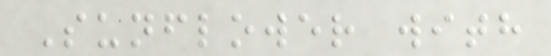Sunflower with
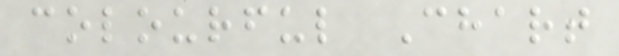colourful Chart
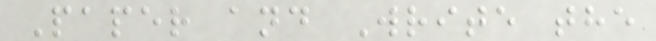Paper and Write the
